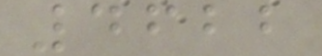4622
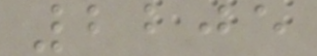2205
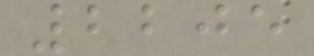2205
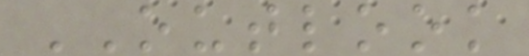OUTLOOK
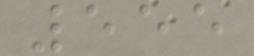555
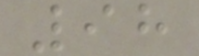98
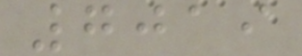7019
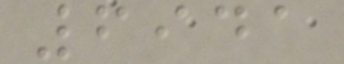6941
